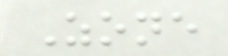Zone
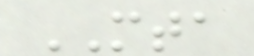MTA
